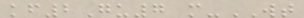kf2Gu7 m-WT
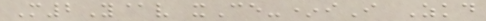M2Y@v xCe-*iI Zkd
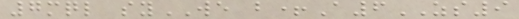7mql syWE b+A6ZS9
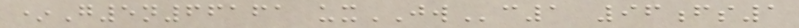*G5n66161 uxJWc1 96fs1
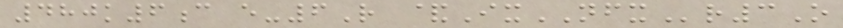480k6c e-6R &IxNFXr3O
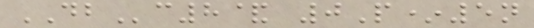DBc8& 0P*5n
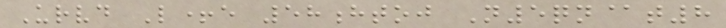Urvd L+e 58htoj N5qn@t8
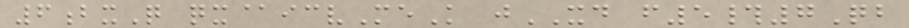6bxQ qx@icvMeK jXD f5#7Qb
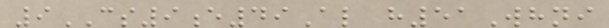9CS9e49Al h51Whni
